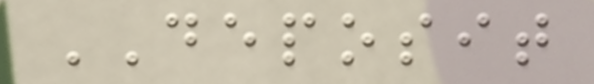DEPOSIT
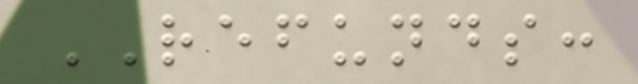REFUNDS:
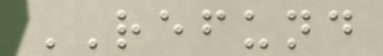REFUND
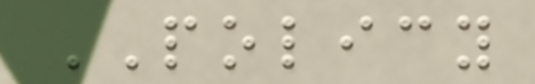POLICY
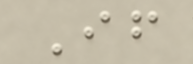If
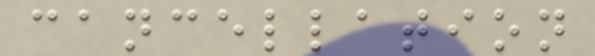cancellation
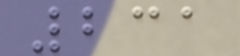231
